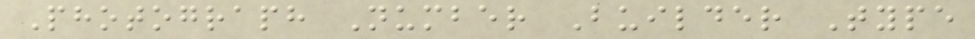Photograph Number Builder Type
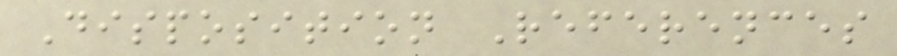Disposition References
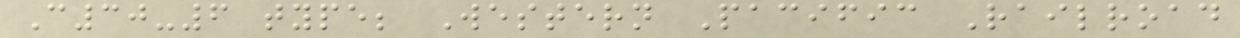C30-6 type; Western Pacific Railroad
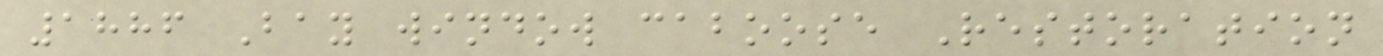1886 Bay window caboose Restoration
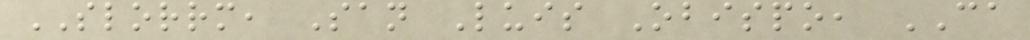SLORRM, San Luis Obispo, CA
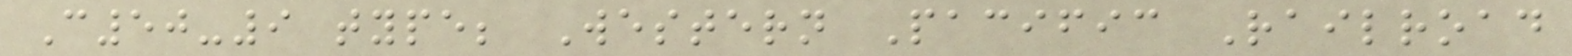C50-9 type; Western Pacific Railroad
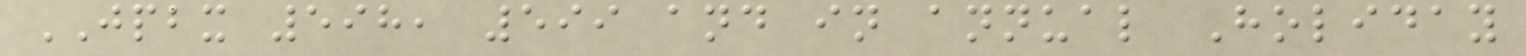JPBX 598, 599 and in annual Holiday
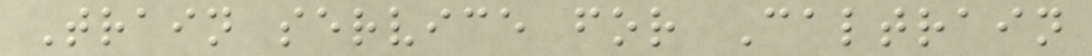Train service for Caltrain
